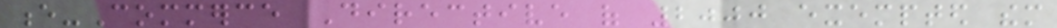e-Commerce Directive of 2000 exempted them
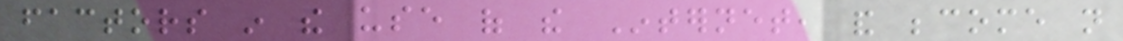factors in the use of the Internet, and become not
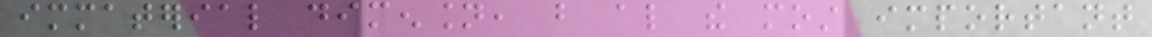immaterial dimension, but also the most important
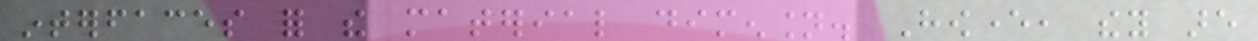interfaces for the material dimension. However, they are
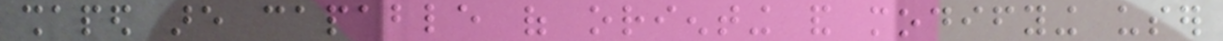shaped are capable of orienting and modifying user
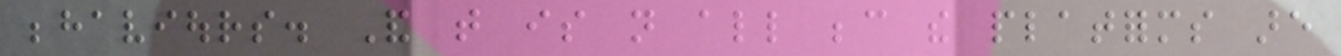behaviours. And that is not all because the platforms are
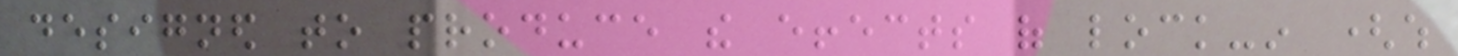designed to produce the effects of lock-in (which
